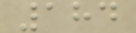184
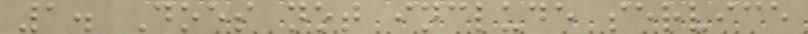1. Does not include service
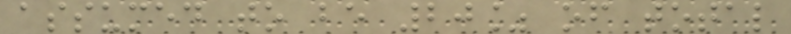assumed to be 20% of total
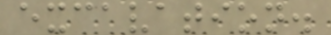excavation.
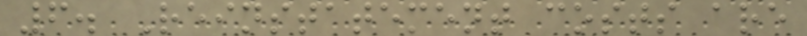6. Reinstatement costs are
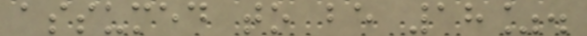assumed to be 18%.
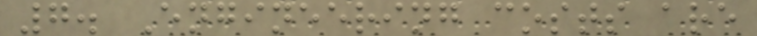7. Engineering costs are
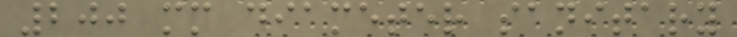200 mm diameter sanitary
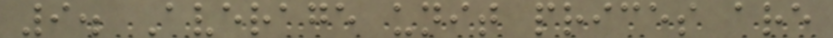9. Average unit prices are
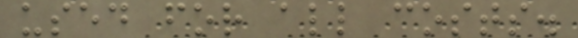used for all costs.
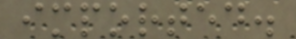imported.
